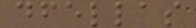dfellas
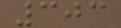303
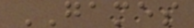GAMES
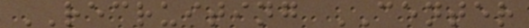RECRUITING CENTER
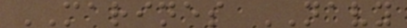MARINES NAVY
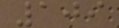109
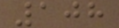108
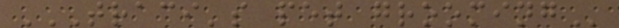TRACI'S PET GROOMING
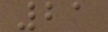21
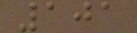101
